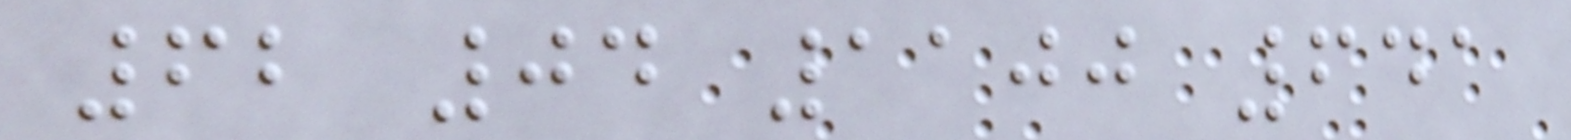62 04 1100 641
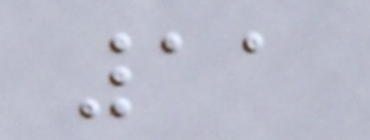11
